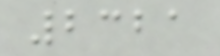2321
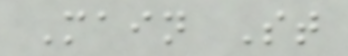Main St
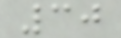30
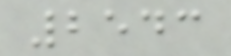2543
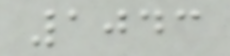1043
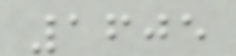1605
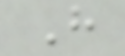H
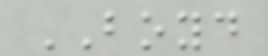BOYD
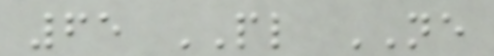65 PL NE
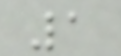1
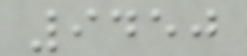9450
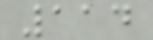114
